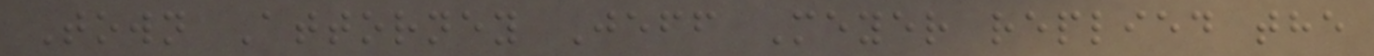Town Attorney Jeff Meyer replied the
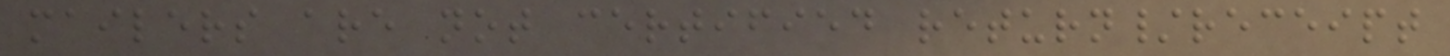mailers are not certified return/receipt
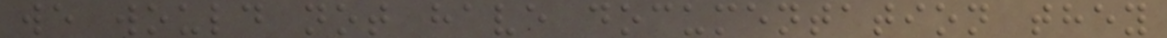we would not have documentation they
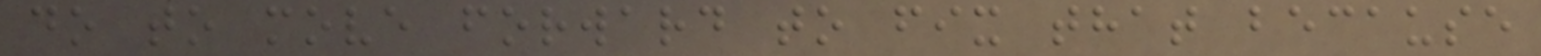do to move forward to fix that because
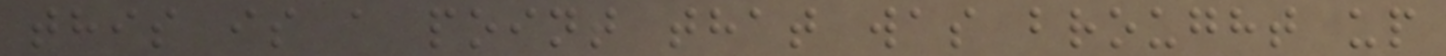this is a point that was brought up
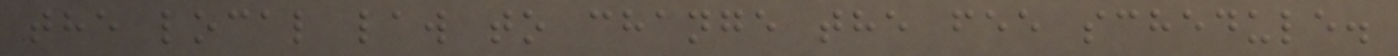the local law to change the fee schedule.
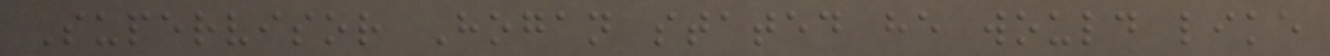Supervisor Hogan stated he would like
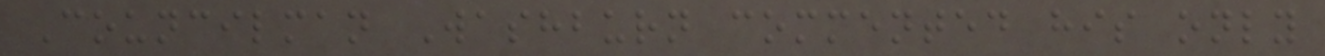Councilman Washburn commented his only
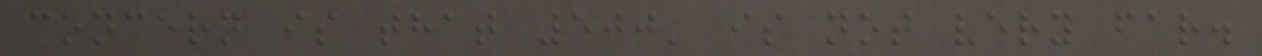concern is that 500' is not very far.
